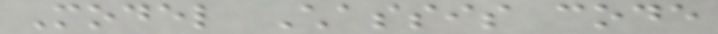Model Chassis code
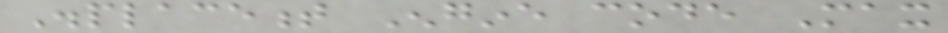Displacement Engine code Max
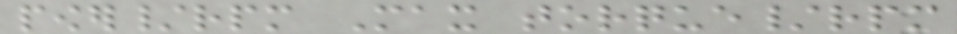power/rpm Max torque/rpm
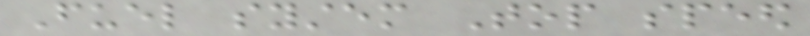Fuel system Top speed
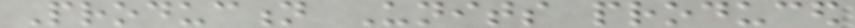Production Units produced
